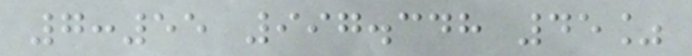7:55 997.348 45%
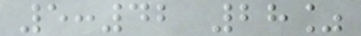5:42 28%
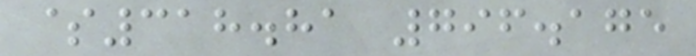$318.81 796.175
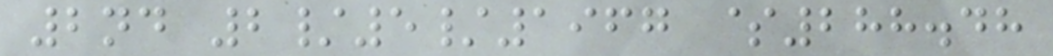2nd 2/5/1967 $288.48
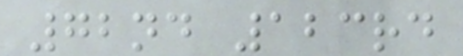72nd 123rd
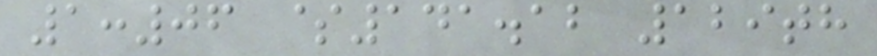1:06 $141.12 129th
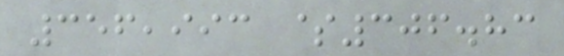356,993 $306.83
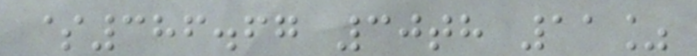$386.67 30th 11%
